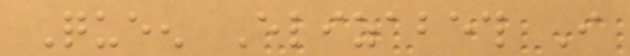Queen Elizabeth I
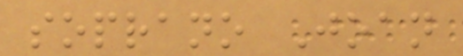soprano Joan
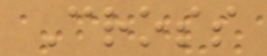Cross
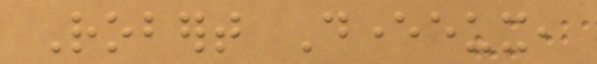Robert Devereux,
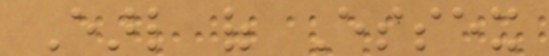Earl of Essex
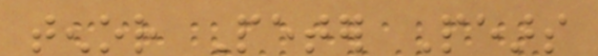tenor Peter Pears
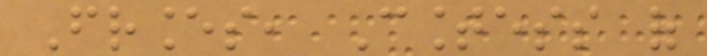Frances, Countess of
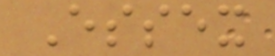Essex
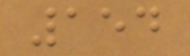154
